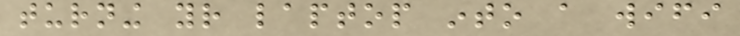turning your laptop into a wifi
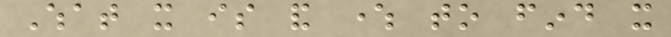What it is and where to find it
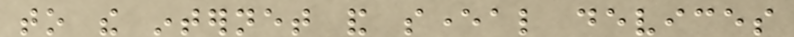to the internet and several devices
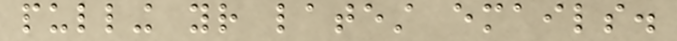pulling your latest emails.
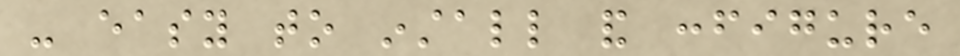- easy to install and configure
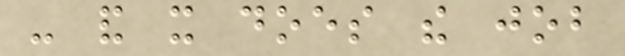- and it does the job
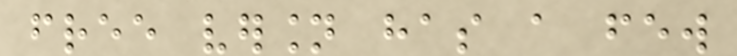free version has a few
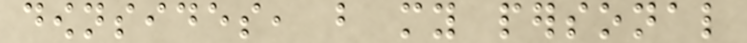downsides, but my personal
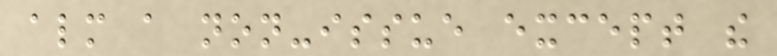almost a non-issue except the
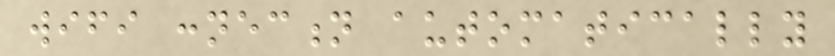wifi connection automatically
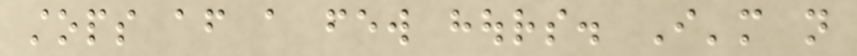stops after a few hours. I'm not
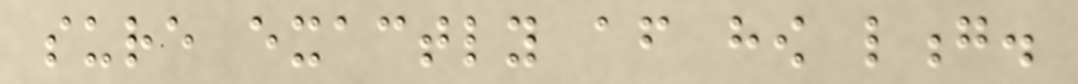sure exactly after how long.
